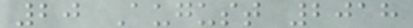20 August 2018
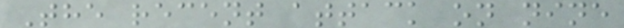The recent attack on nine
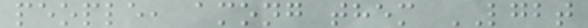people, among them LGBT
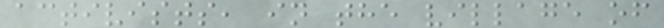activists, in the village of
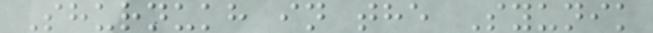Shurnukh in the Syunik
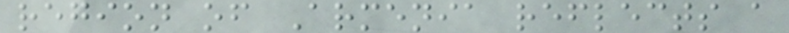region of Armenia reflects a
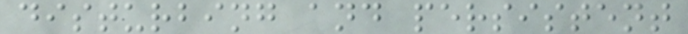disturbing and persistent
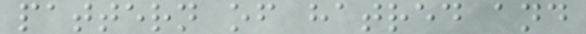pattern of hatred and
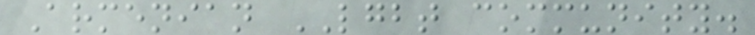Armenian LGBT community.
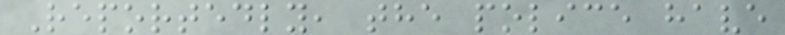Reportedly, the police have
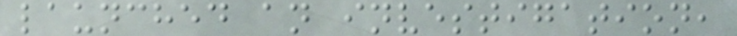launched an investigation,
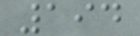194
